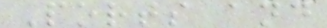Ports and
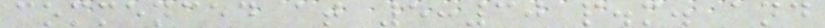commenced at 5:30 p.m. and
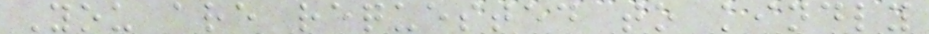You are requested to kindly
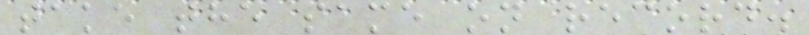take the same on record.
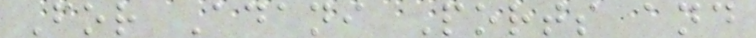For Adani Ports and
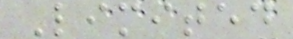Limited
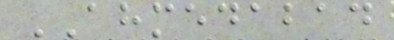AHMEDABAD
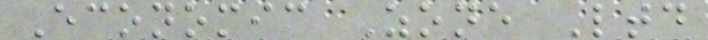Economic Zone Ltd
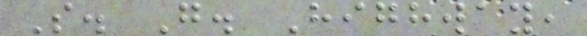S. G. Highway,
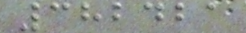382421
